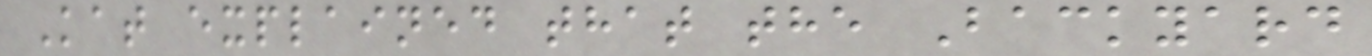Kat explained that the Backyard
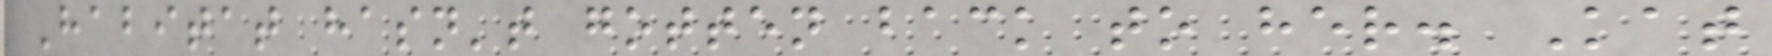Habitat hasn't gotten back to her. Kat
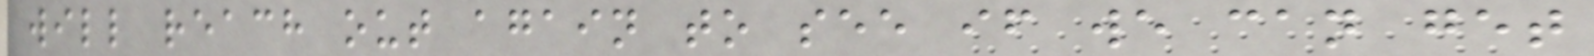will reach out again to see if we can get
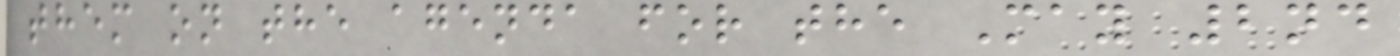them on the agenda for the May 2nd
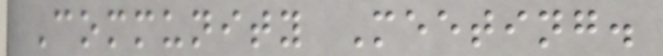Community Meeting.
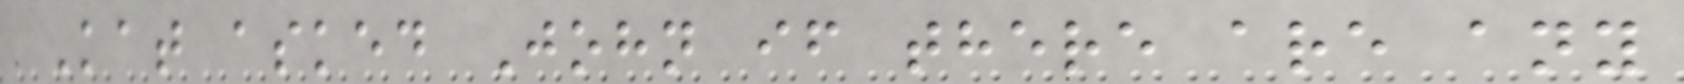Kat asked John if there are any
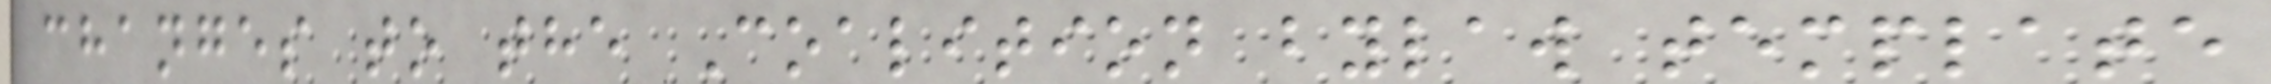changes to the Coalition bylaw template
